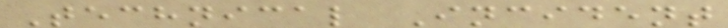Technical Incident
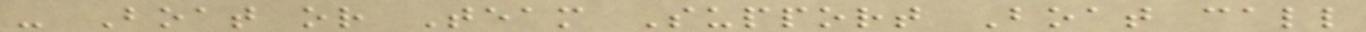- Boat or Team Support Boat call
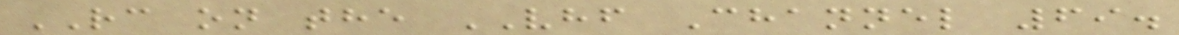RC on the VHF Channel 69.
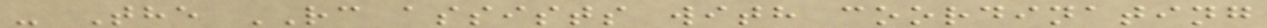- The RC assists with coordinating
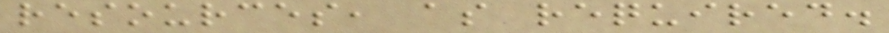resources, as required.
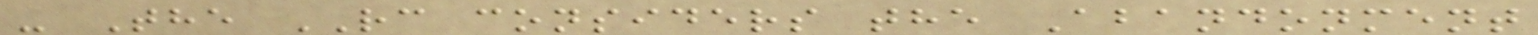- The RC considers the Abandonment
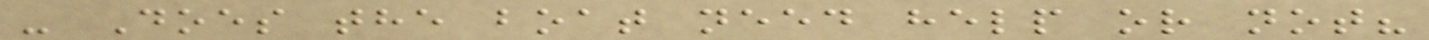- Does the boat need help or not?
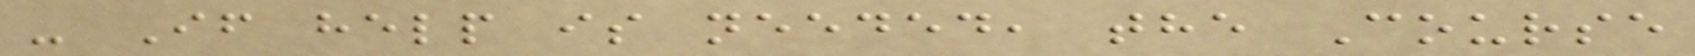- If help is needed, the Course
